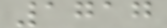1717
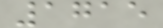1715
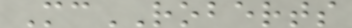McROBERTS
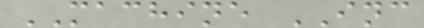MACHINE INC
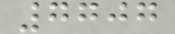7707
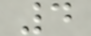4
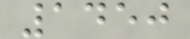1450
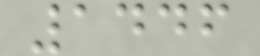1446
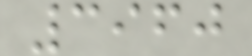3960
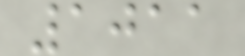1011
